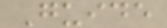Guide
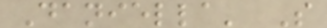Daniella' S
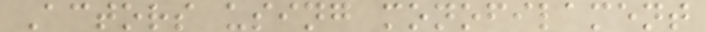Actors using monofilament
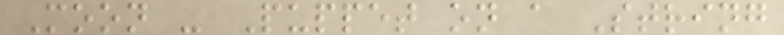Moon - Puppet on a String
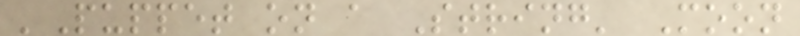'Puppet on a String' Moon
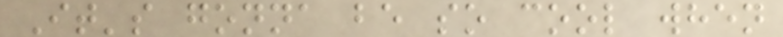It's gonna be so cool when
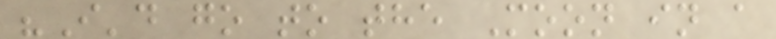"I'd go to the Moon in a
